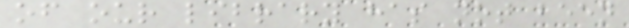of our library has not been
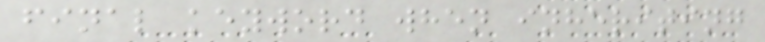final keyword when inheriting
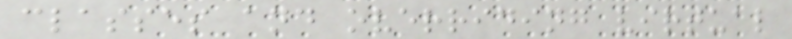classes and overriding virtual
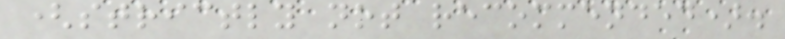(strictly not recommended).
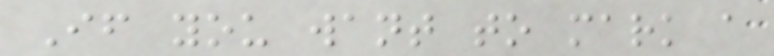If you want to mark a
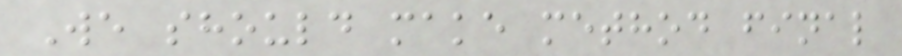We should make method final
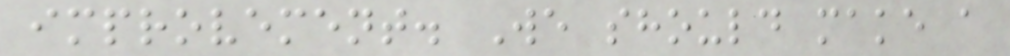improvement. We should make a
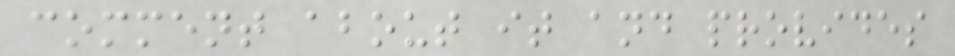comment about it and provides
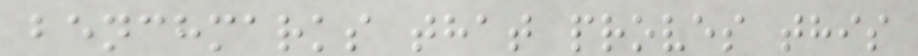benchmarks that proves this
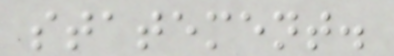statement.
